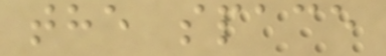the space
